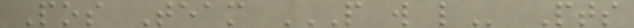Pos Team P W L Pts
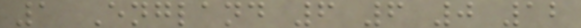1 England 6 6 0 12
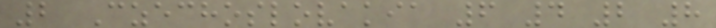2 Czechoslovakia 6 4 2 8
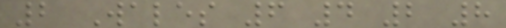2 Wales 6 4 2 8
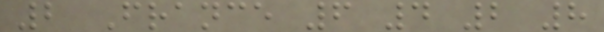2 France 6 4 2 8
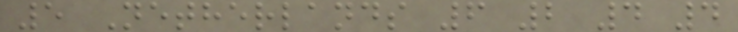5 Netherlands 6 2 4 4
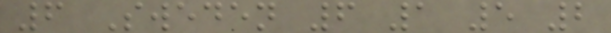6 Sweden 6 1 5 2
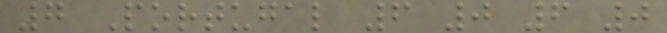7 Portugal 6 0 6 0
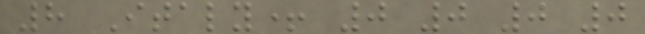8 Italy+ 0 0 0 0
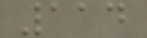114
